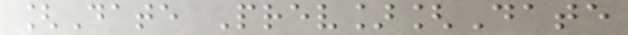[Date Prev][Date
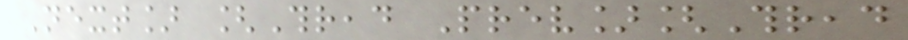Next] [Thread Prev][Thread
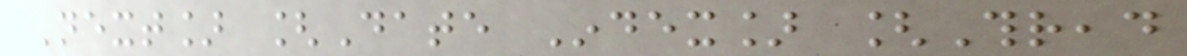Next] [Date Index] [Thread
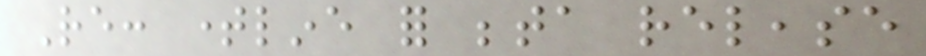Re: timeline for beta release
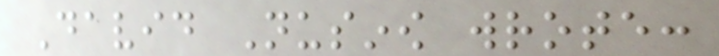David Nusinow wrote:
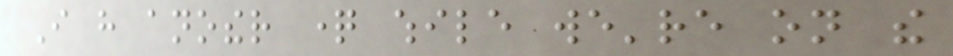I have another question while we're on the
